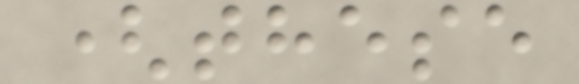(these
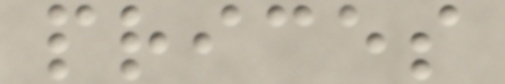prices
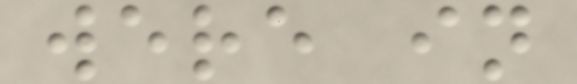were in
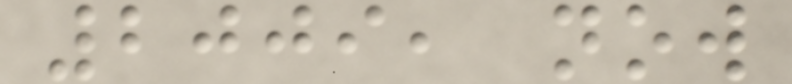2009, now
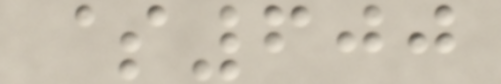$600
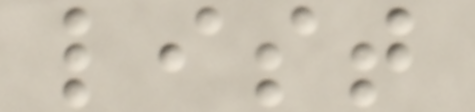list
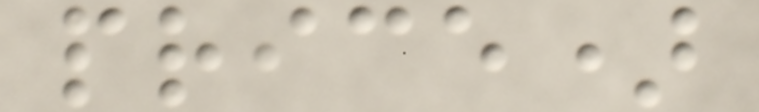price)
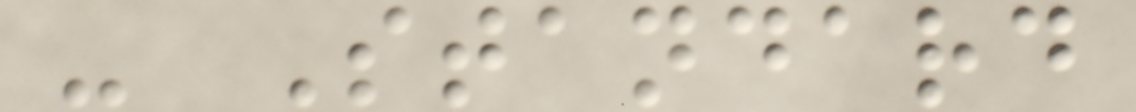- Standard
